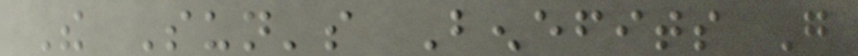The Sun's Benefits Go
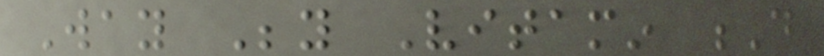Way Beyond Vitamin D
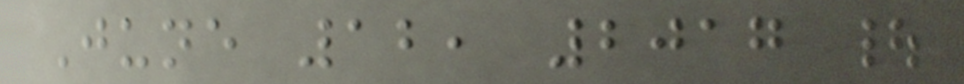June 12, 2017 |
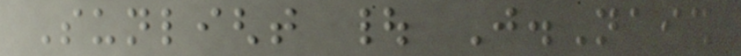Sunlight | J.Naish
